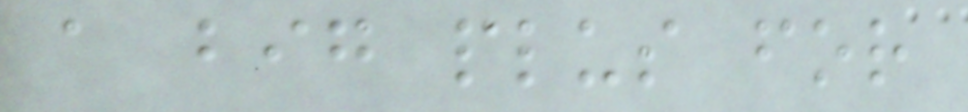a big plus for
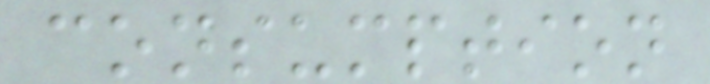consumption
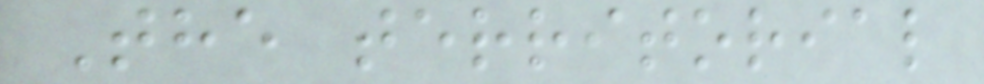The territorial
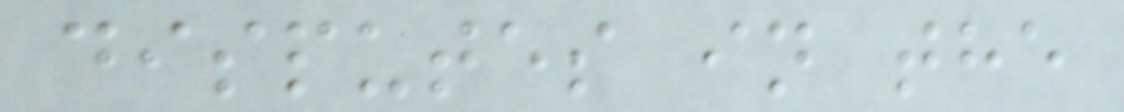disputes in the
